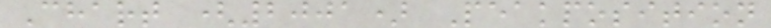Chart (2001) Peakposition
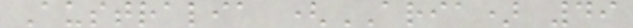Australia (ARIA) 49
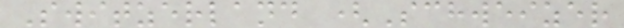Switzerland (Schweizer
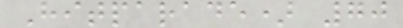Hitparade) 70
